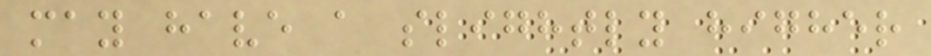may have a slightly higher
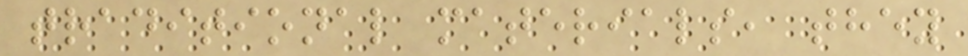traditional materials, they
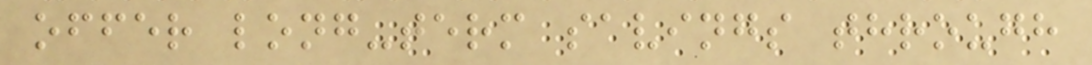offer long-term savings through
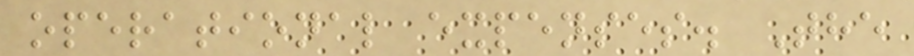operational expenses. The
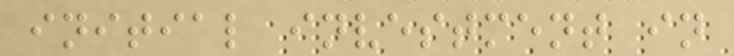initial investment in
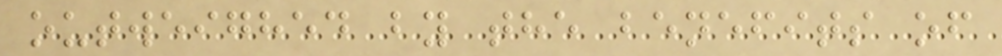outweighed by the benefits of
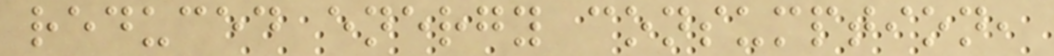reduced energy consumption,
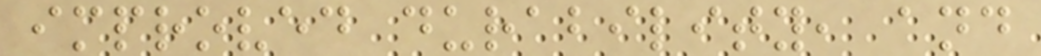improved durability, and
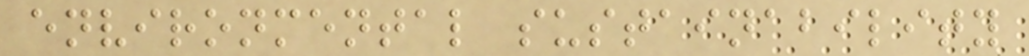environmental sustainability
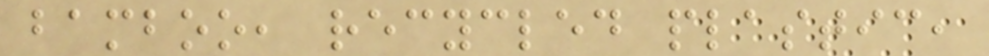bamboo, recycled plastic,
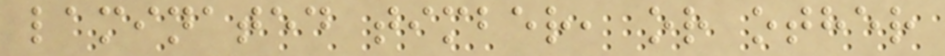laminated timber, or other
